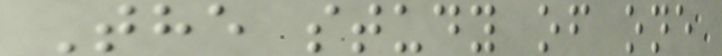The study of one
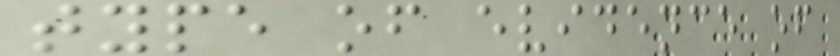type of evidence of
